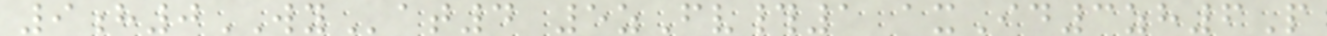9h0WYat4 5zFv#1 axId3zh6P
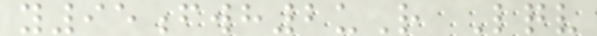y95fwh2uR Lqv
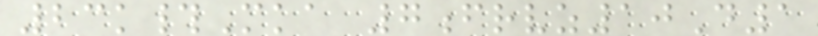23k#Mka 7frvz10D1
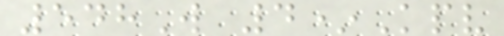548W 4*Kpv
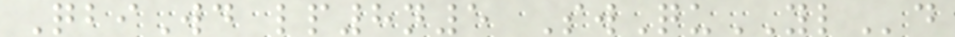QbiWd lp8n5 SwQuYLd
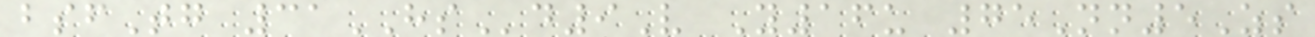bsfTg 31HSd9V Y16u 75Nn5Zs
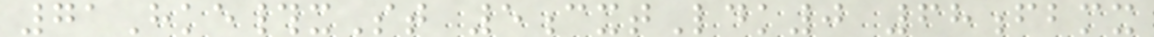71Hke#xSt 5cxtLdk0 68fbmx
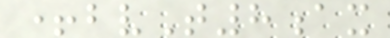+bvT8ax
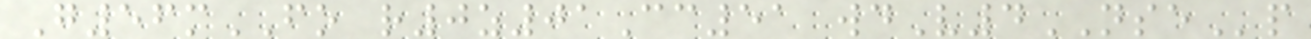G56mFO r0z01Cc51 wdV4NSEp
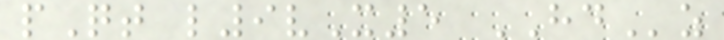pQt l9vX5 HDz
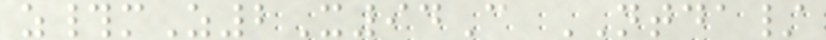z#mZ2X94C NTDA/
